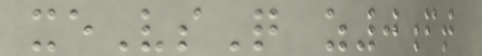xeVsQ z0ft
